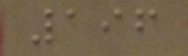196
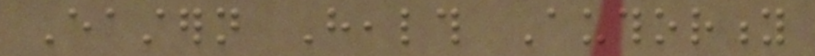Eastern Health Authority
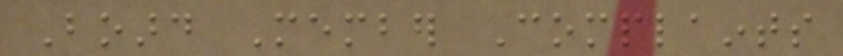Board Member Complaints
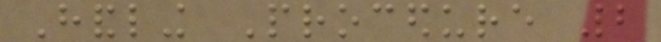Handling Procedure 2
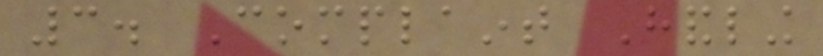3. Complaint Handling
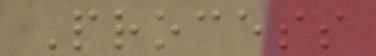Process
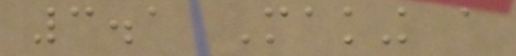3.1 Making a
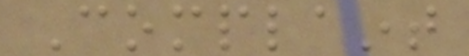Complaint
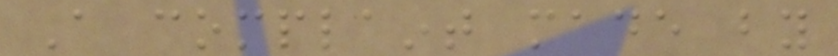A complaint made by
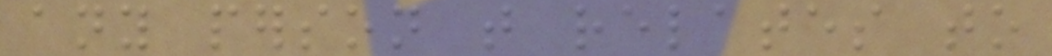any person that relates to
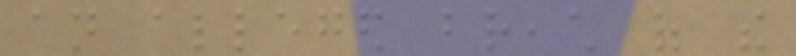an alleged breach of the
